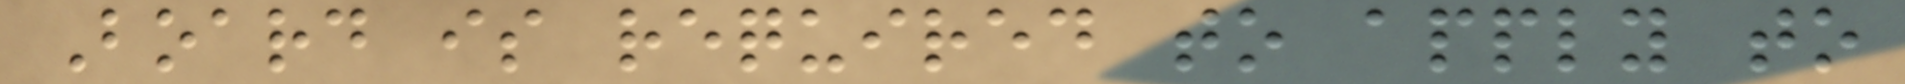Board is required to apply to
